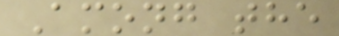Among the
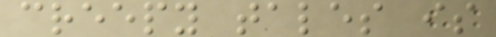creepy tales is
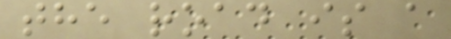the road is a
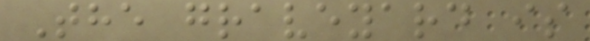The graveyard is
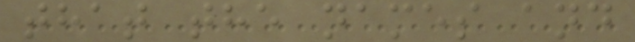that the names and
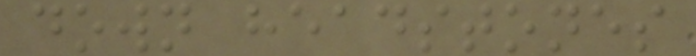down headstones
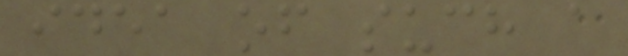idea of such a
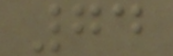74
